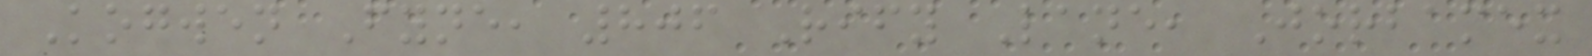Kogwen Fyne, 806 Rify Lane, Jorbamex
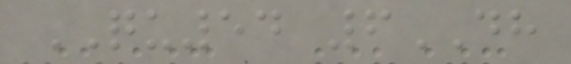QU54 6DH
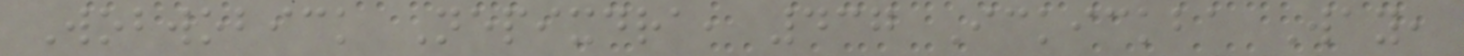Wobwobick Nepixdra, 437 Ickickba Way,
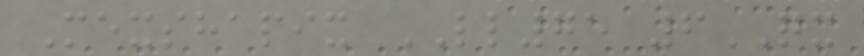Mexshapix LL75 6QX
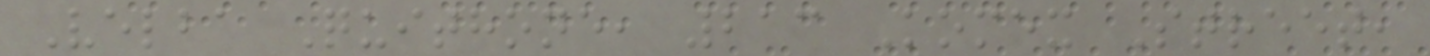Velba Quithone, 213 Komex Street,
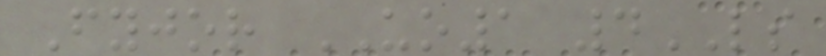Fyjor UO1 4LS
